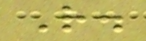R.
